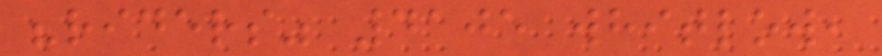"riders" 4105 whitlow,
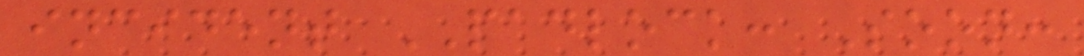incident PADLOCK: Soon:
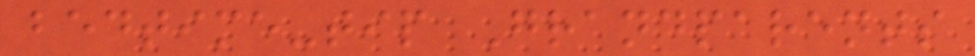bedtime-tip Grandparents
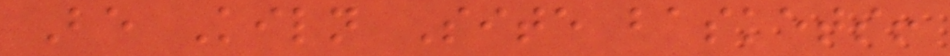Be Kiln Site baskets!
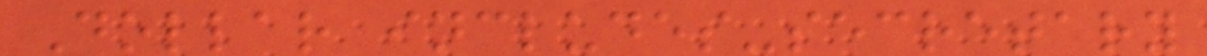Dollar includes-secretary
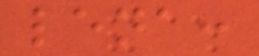lena:
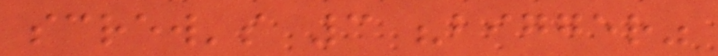screw's 3 "bigger"
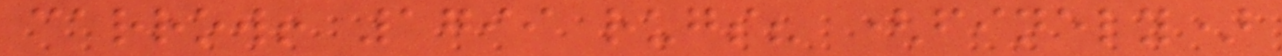carrow! 1799 rugs? (finely)
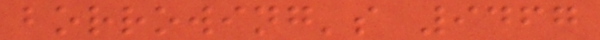borrowing's 9467
